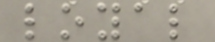loyal
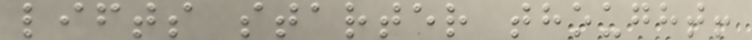lifts starter thought!
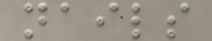nails
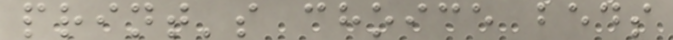print's choice beds
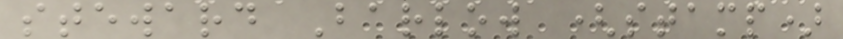steward Barlow (stamp)
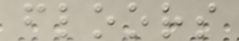floors
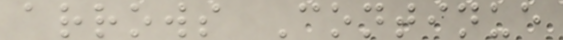arrows Continue
